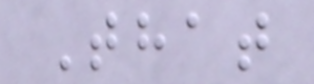That
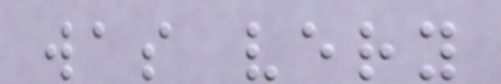was very
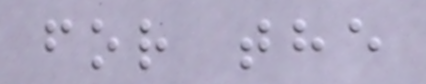for the
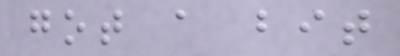got a bit
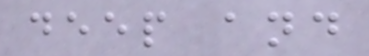deep and
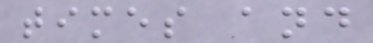times and
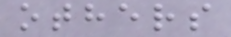others
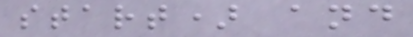start) and
